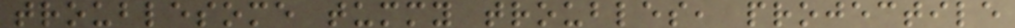troublesome tummy troubles, projectile
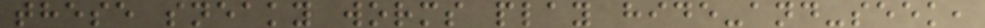these sneaky worms play hide-and-seek,
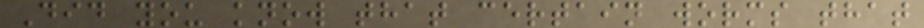Did you know that certain worms that
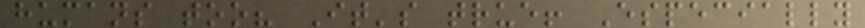humans too? It's true! Especially
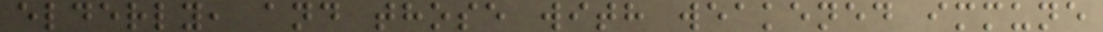elderly, and those with weakened immune
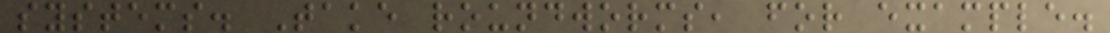systems. Take roundworms, for example.
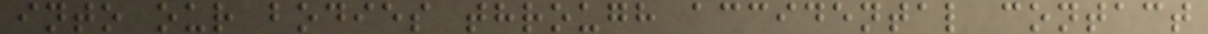into our bodies through accidental contact
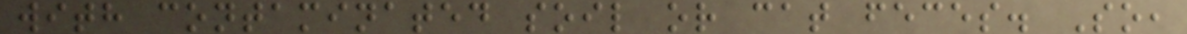with contaminated soil or cat feces. So,
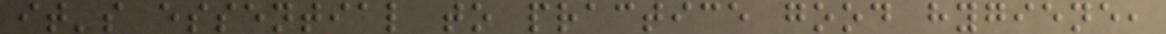it's essential to practice good hygiene,
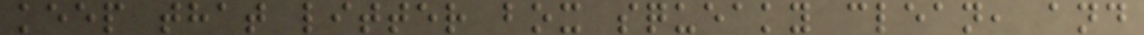keep that litter box squeaky clean, and
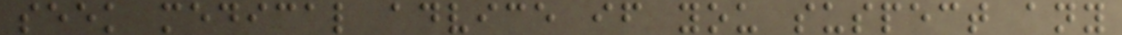seek medical advice if you suspect any
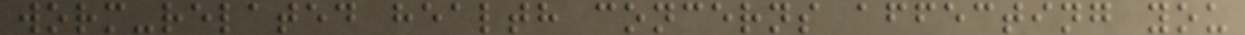worm-related health concerns affecting you
